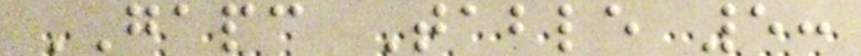GAPC Table 5:
